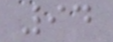94
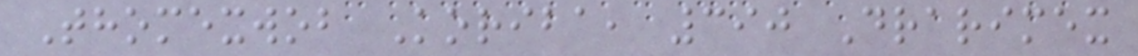Thomexwob Koriba, 390 Drarimex
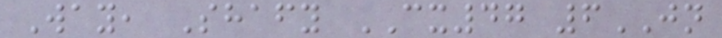Way, Shafy CX47 6JN
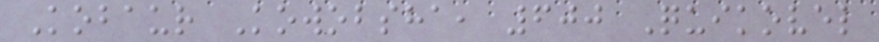Kobaur Kowobsha, 600 Quikovel
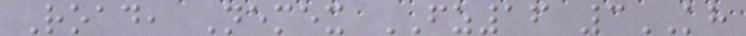Road, Nemex FZ16 3KH
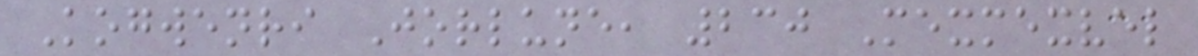Kogwenri Jorlune, 230 Mexmexvel
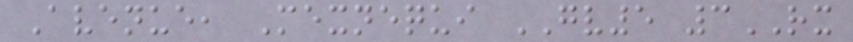Avenue, Mexnequi GV5 3RX
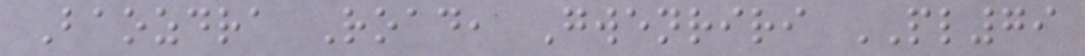Baozdra Road, Gwenriri PL79
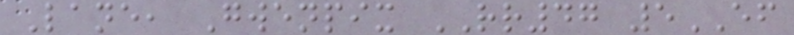Lane, Gwenpix RR47 5EF
